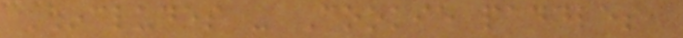INCLUDES - Cookie paddles,
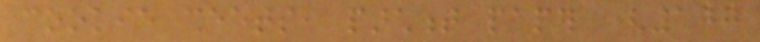cookie sheets, parchment paper (100
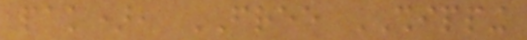pak), FREE SHIPPING
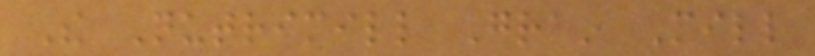The Nutrimill Grain Mill
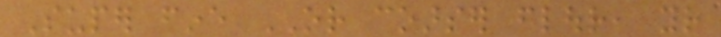Super fine OR coarser flour, your
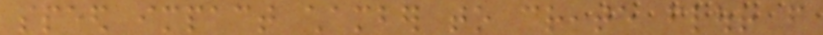speed impact chamber to create flour from
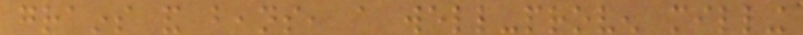grains and beans, a well-proven milling
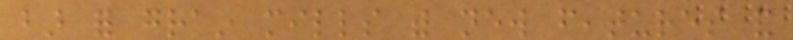bar for grain mills with new features and
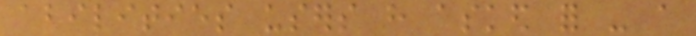abilities users have asked for - a
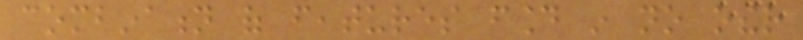combination of features found in no other
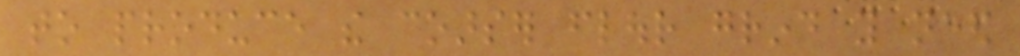to produce the coarser flour grind you need
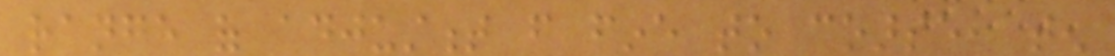range of adjustment from fine to coarse, ten
